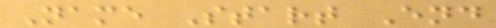Name Start End
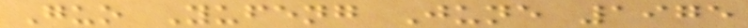Guo Yufeng June 1975
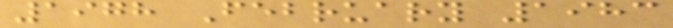1978 February 1983
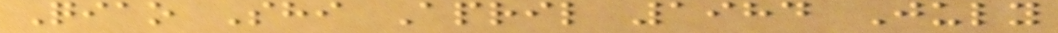Qiao Shi April 1984 July
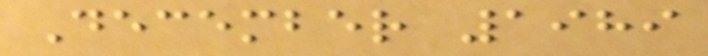December 1989
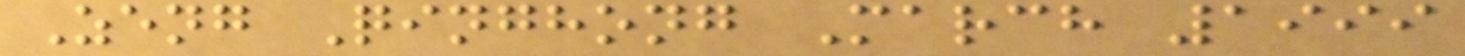Zeng Qinghong March 1999
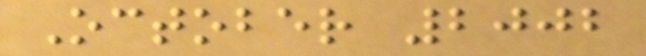October 2002
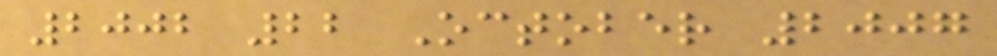2002 22 October 2007
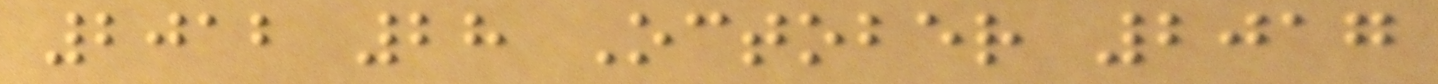2012 28 October 2017
